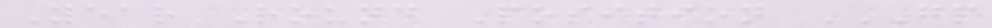Year Round Position GP
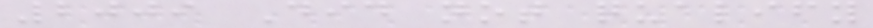2009 Did not qualify
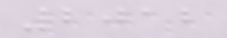2012
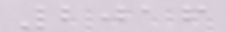2016
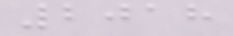2018
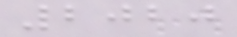2020
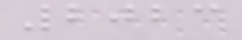2023
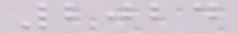2024
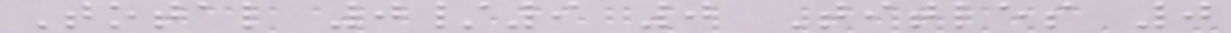Total 0/9 0 Titles 0
